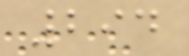294
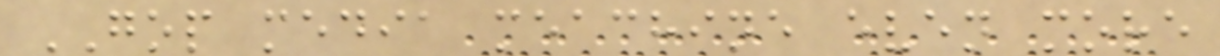GOP media meachine even more
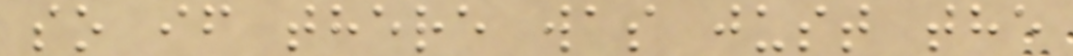so if there was just the
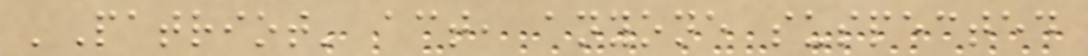'Patriot' act, anyone suspected
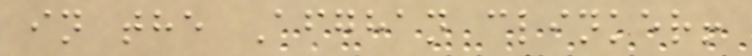in the Afghan clinker!
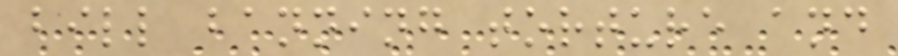bill banning torture and
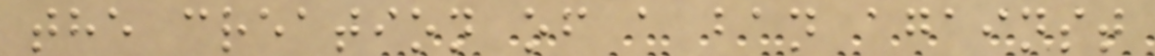the creation of a ban against
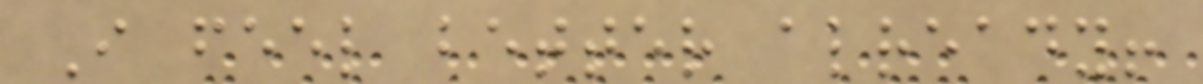I feel better already!
